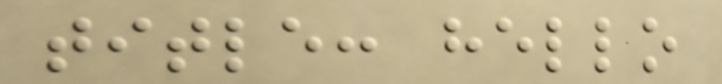title: hello
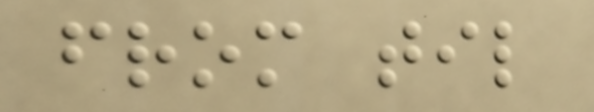from til
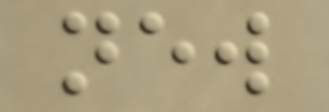new
